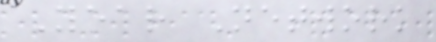Year Network
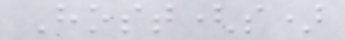Host(s)
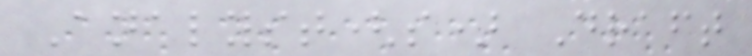Analyst(s) Draft
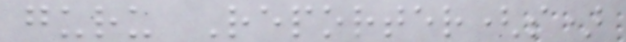guru Reporter(s)
